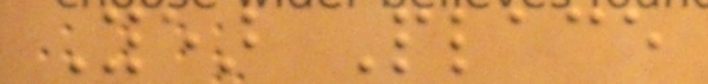Year Place
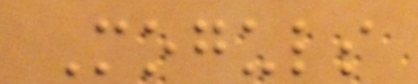Moguls
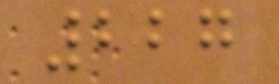227
